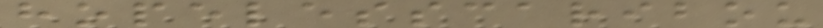hopelesscaribou
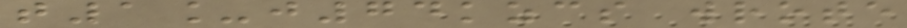t1_j74kzcs wrote
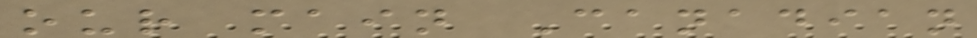our main Canadian
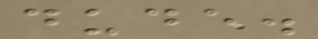dude.
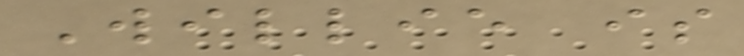Willie is
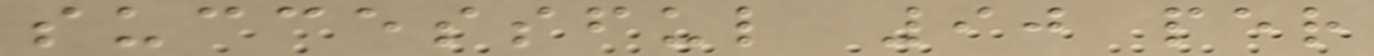successful 90 per
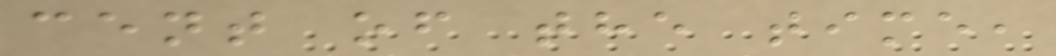cent of the time,
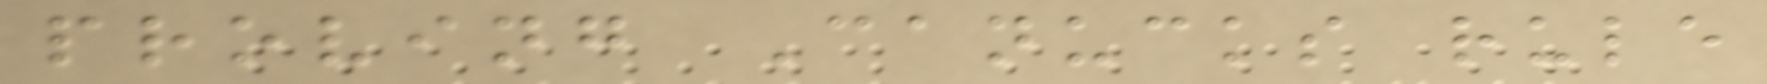proving Canucks rule
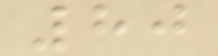80
